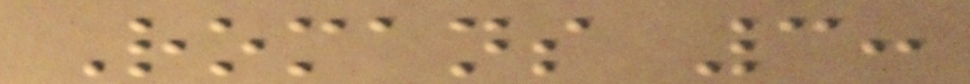Romans 3:
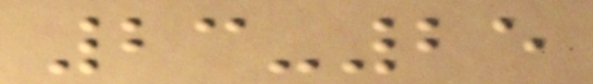23-25
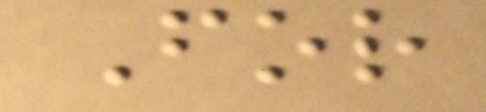For
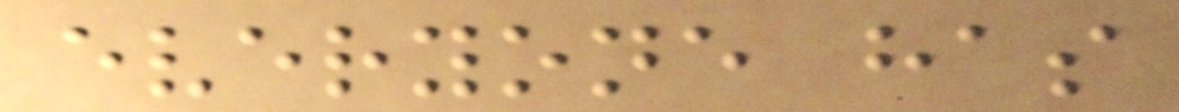everyone has
